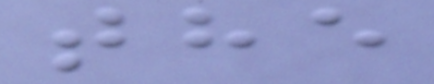the
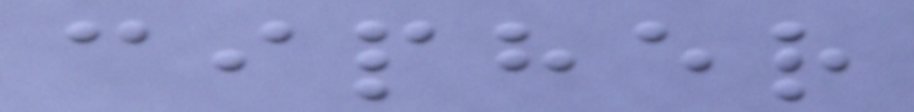cipher
